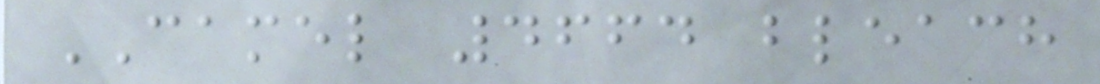CAMEL 4664 bleach
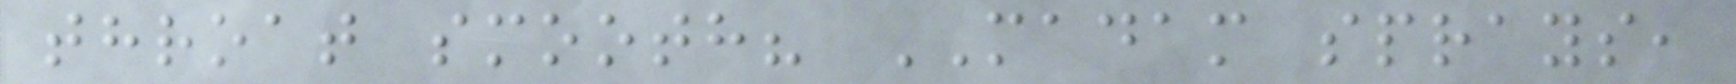throat smooth? MADAM sprays,
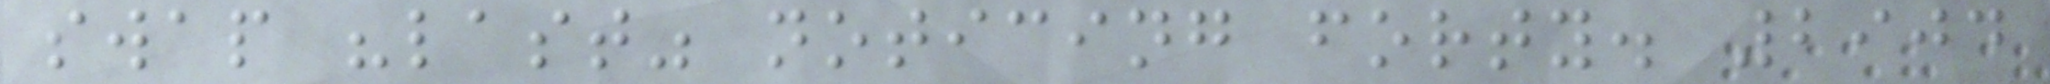swap "last" noticing forty. 2904
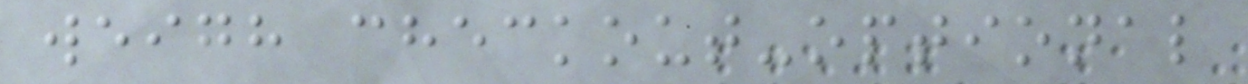weigh checkout-optional
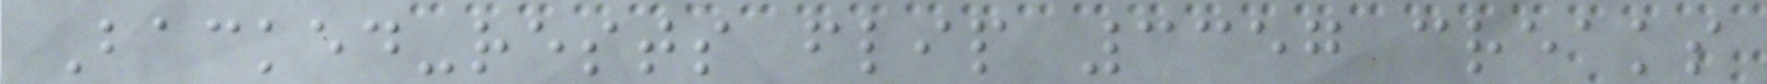Backed-rests flip 3357 creaks
